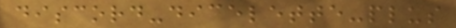discord-dicelette-plus
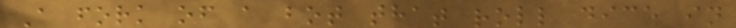A fork of a bot that roll dice in
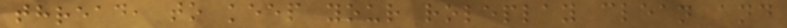thread, to keep your roleplay clean and
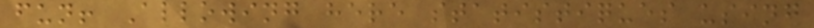fun! Allowing here statistiques using
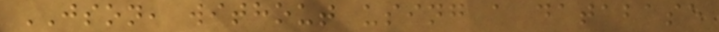JSON, without using a database
